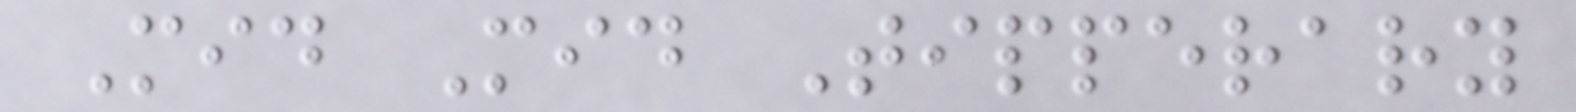Mid Mid Tipperary
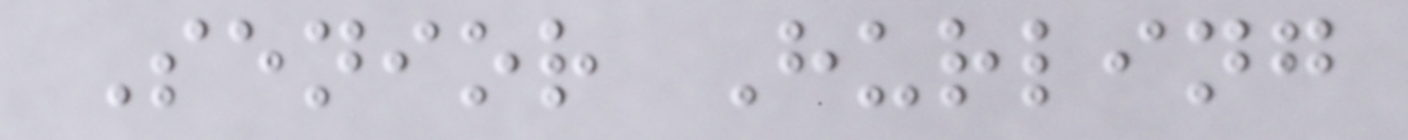Senior Hurling
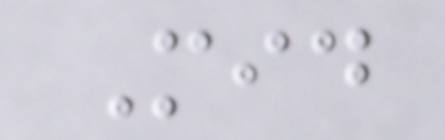Mid
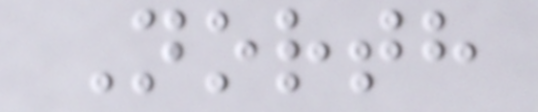North
